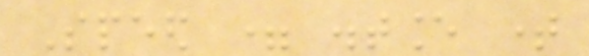Speed = distance time
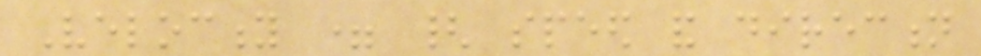Velocity = { speed and direction
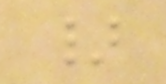}
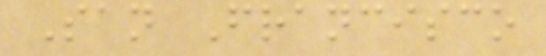San Francisco
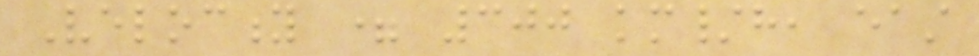Velocity = 300 km/h, east
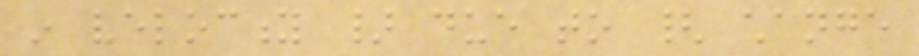in velocity } due to { change
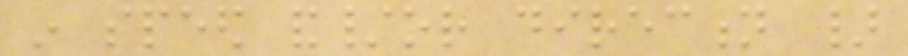in speed and/or direction }
